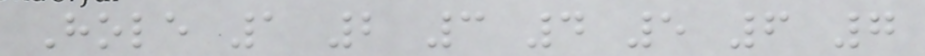Hole 1 2 3 4 5 6 7
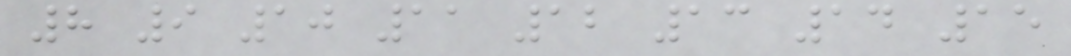8 9 10 11 12 13 14 15
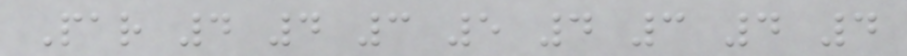Par 4 4 3 5 4 3 4 4
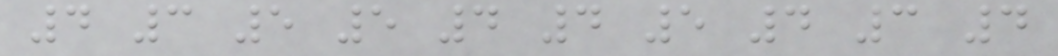4 3 5 5 4 4 5 4 3 4
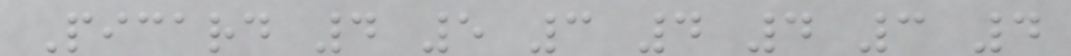Picard 4 5 3 4 4 3 4
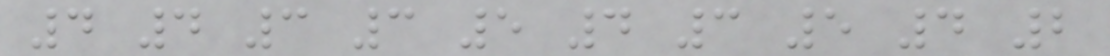4 4 3 3 5 4 3 5 4 2
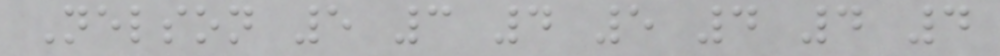Nelson 5 3 4 5 4 4 4
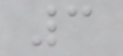3
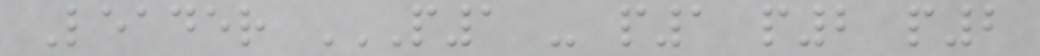Leader P1 - P1 P2 P2
